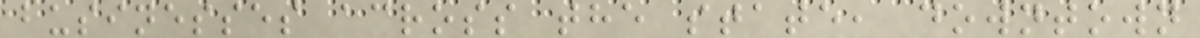businesses across the state, downtown
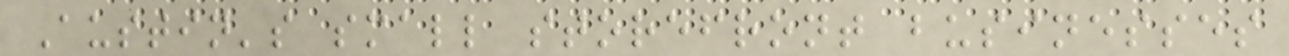Austin's small storefront businesses
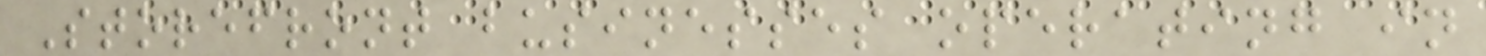Storefront businesses operating in
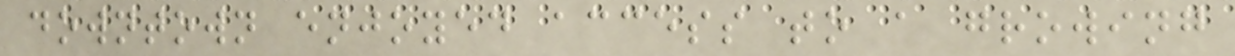downtown enjoyed access to a growing
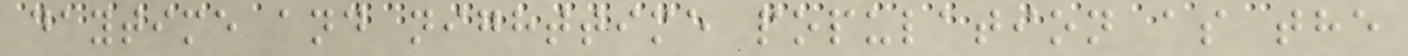daytime and nighttime population as the
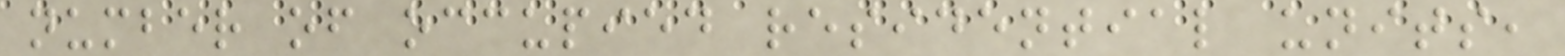number of occupied residential units,
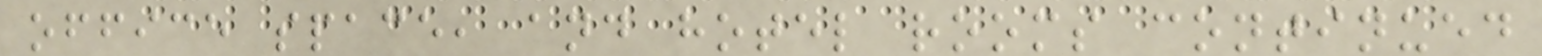office space, and hotel rooms continued
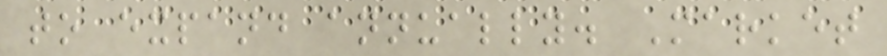to expand annually. Market
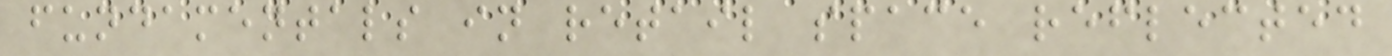fundamentals in retail space reflected
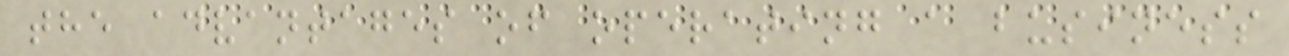the advantages of operating a business
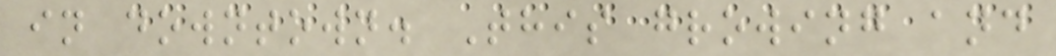in downtown. This growing and
